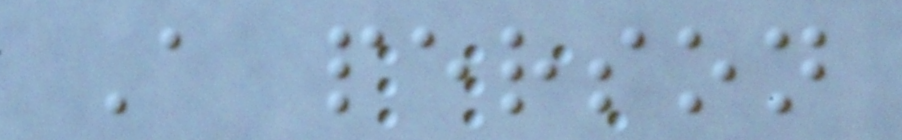A person
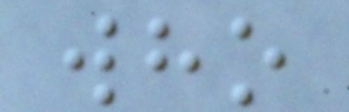who
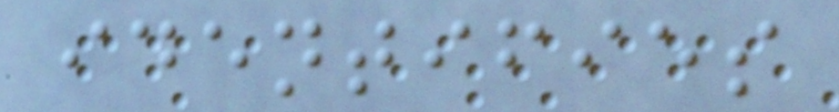identifies
